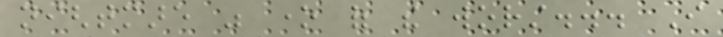nightmare was one of the worst... I
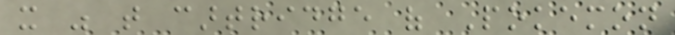it was that cartridge of Pokemon
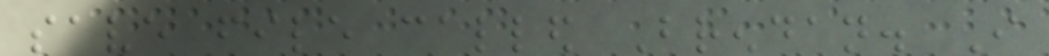save file called Brendan. I
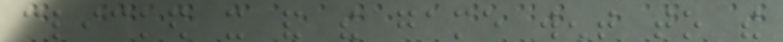clicked it and the game went to the
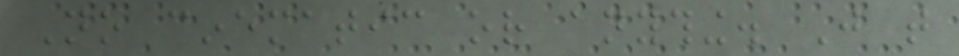No cinematic or anything. Just that
